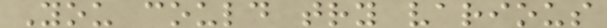You could try various
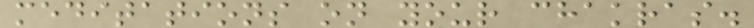meditations on your chakras.
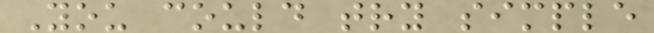You could try simple
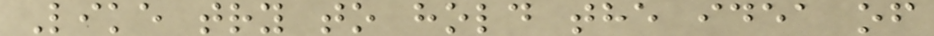Like try to hold the idea of
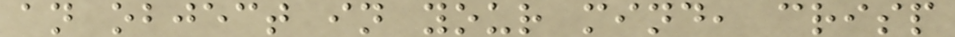an object in your mind, crisp
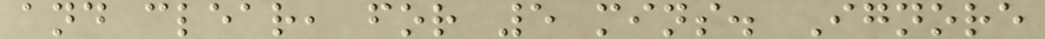and clear, for 5 mins. Ignore
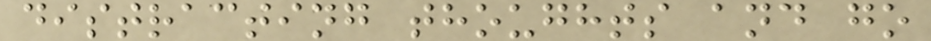distracting thoughts and go
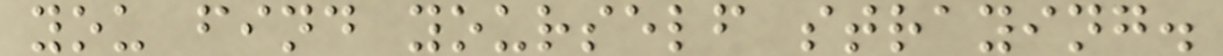you find yourself straying.
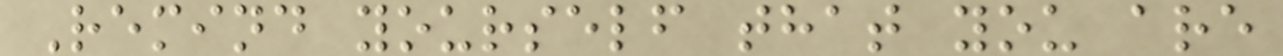Remind yourself that you are
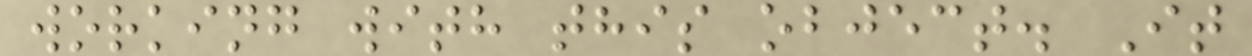working with this object. It
